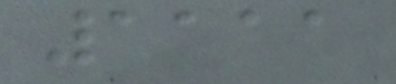1111
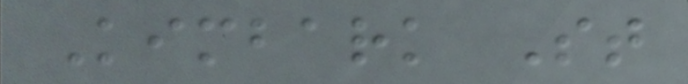Kimbark St
